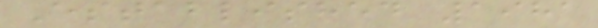Established 1981
